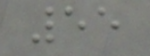55
